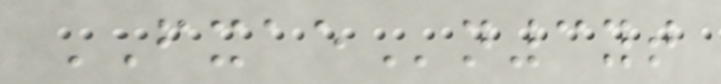FXAEn3yt
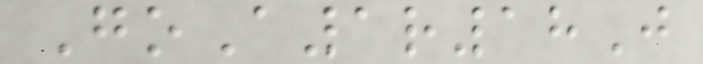GoA1r18J
